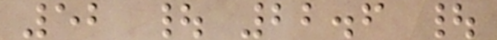52 | 22.6 |
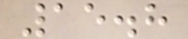15.8
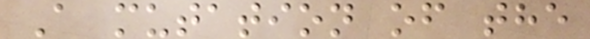A mutation of the
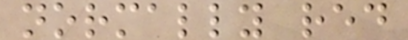normally red
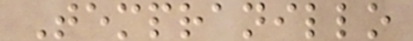Tempranillo
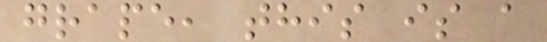grape, this is a
